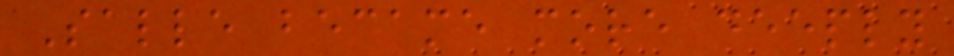Salle became more deeply
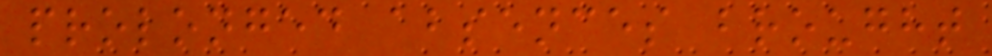prolonged absences brought
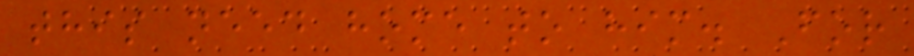this need home to him. For
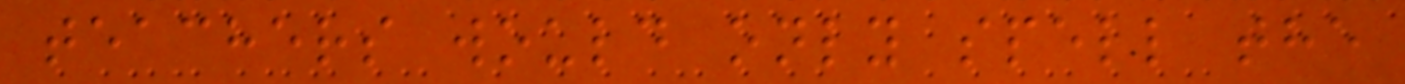teachers would only spell the
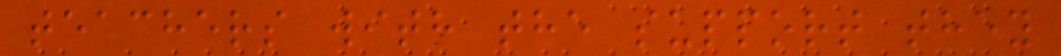teachers with the support they
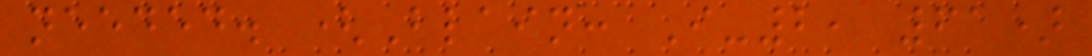needed. (Blain: I-2, 61)
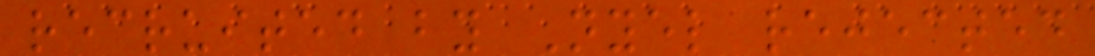recruited by Nyel rejected
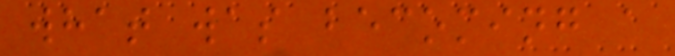what was becoming a
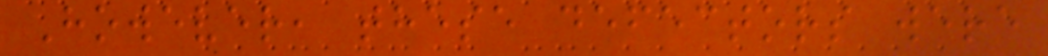However, these defectors were
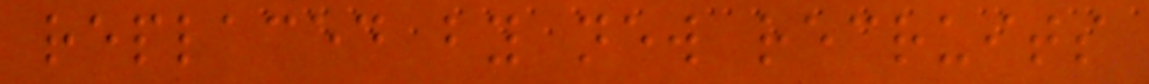replaced by new recruits
